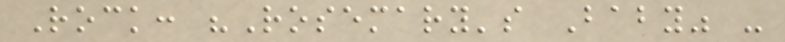Rock: "Rosemary's Baby" -
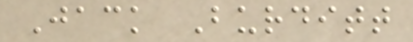Jack Burditt
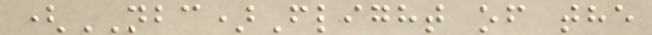(NBC)Flight of the
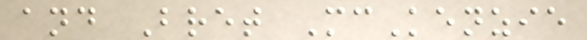and Bret McKenzie
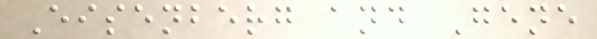Eisenberg and Gene
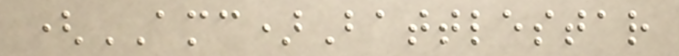(AMC)Battlestar
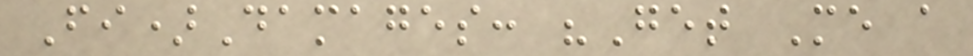Fi)Damages: "Get Me a
